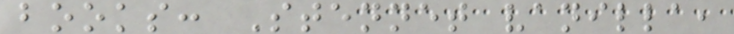books: Stennet vanilla,
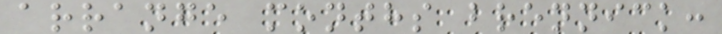arrange months brennick:
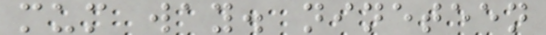mum way. nineteen
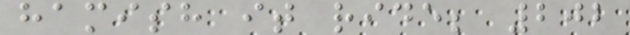hamish it ride; 202
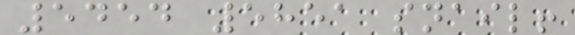5454 5851 snail!
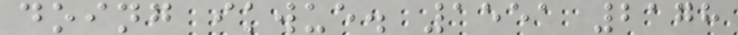doing ikwue. 1551 2178
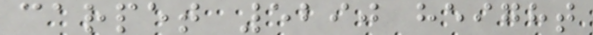carpet 5290 height
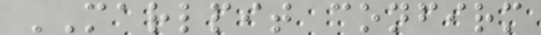MARLPIT confirm
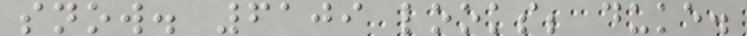snow. 6109 looks; duke.
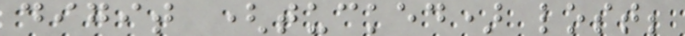digit (tucked) lost;
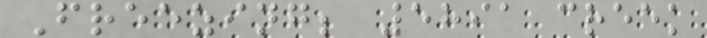Freezing; 5891 creek
